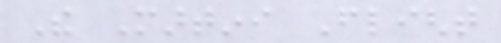The Martini Flight
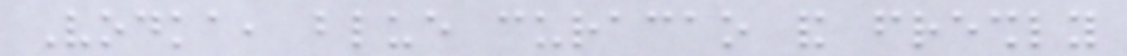Vodka, blue curacao and freshly
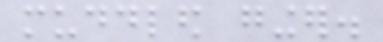muddled ginger.
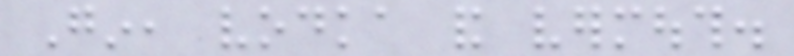Gin, vodka and vermouth.
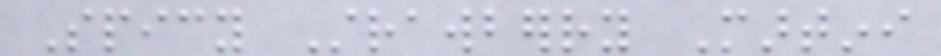Spicy Strawberry Martini
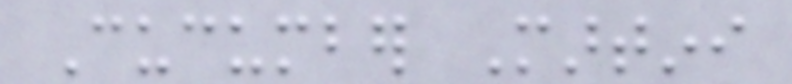Cucumber Martini
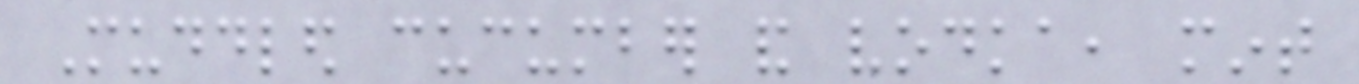Muddled cucumber and vodka, mint
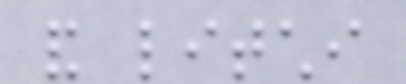and litchi
